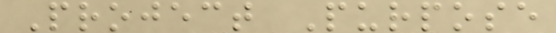Project Purpose
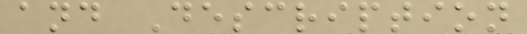and Description
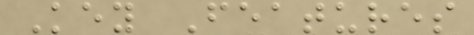Key Features
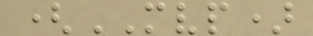(MVP)
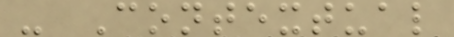- Contextual
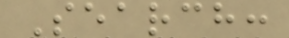Search:
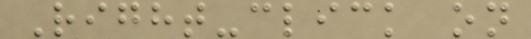Right-click on
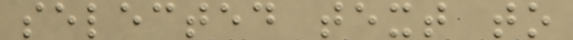selected text to
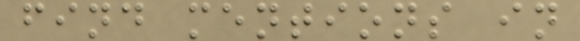find mentions in
